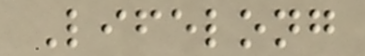Lifelong
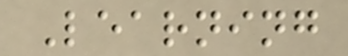Learning
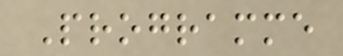Programme
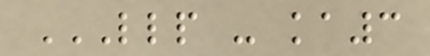LLP - KA3
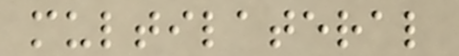multilateral
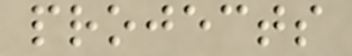projects
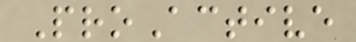ProActive
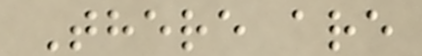There are
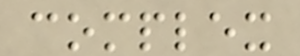complex
